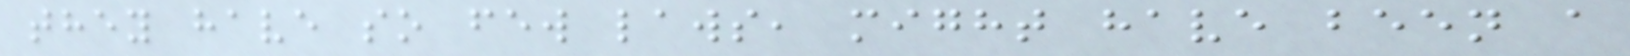they have so few laws, might have been a
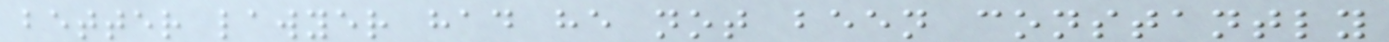better lawyer had he not been constantly
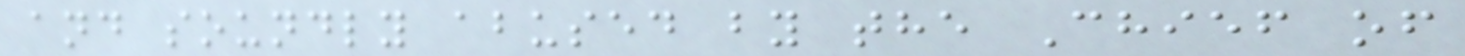and soundly abused by the Chief of
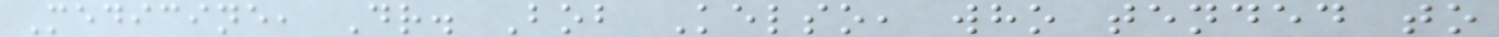Medicine, Dr. Bob Kelso, who tended to
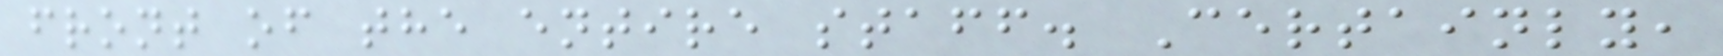front of the entire staff. Certainly,
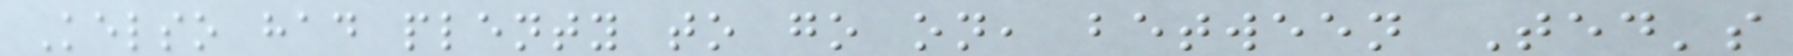Kelso had plenty to go on, between Ted's
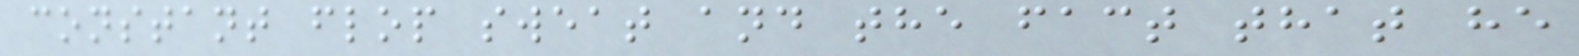constant flop sweat and the fact that he
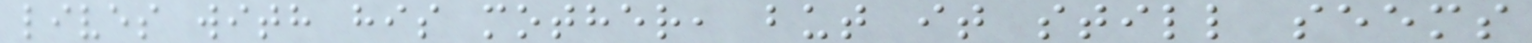lives with his mother, but it still seems
